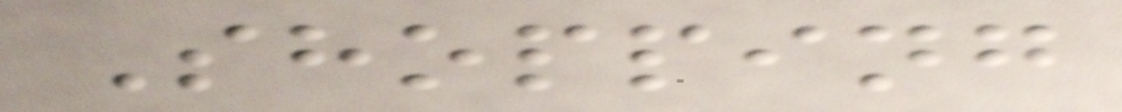Shopping
